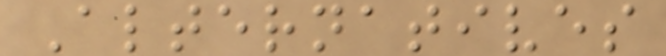Alternatives
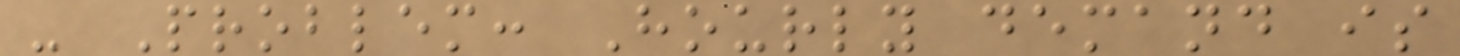- Problem: Hourly demand is
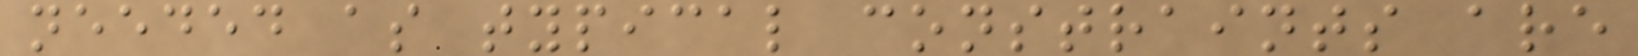needed as typical constraints are
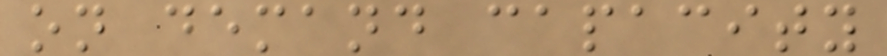on demand capacity
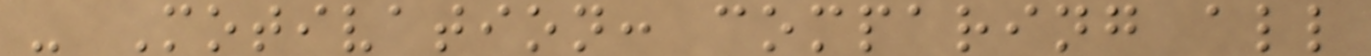- Motivation: comparing all
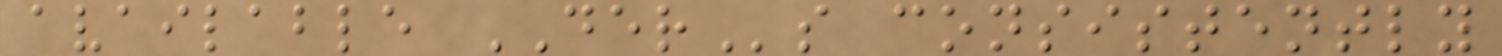available DERs consistently
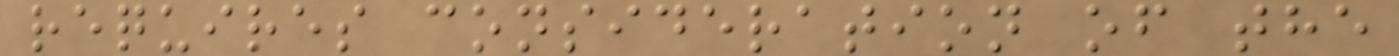requires consideration of the
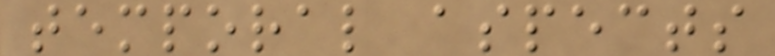temporal aspects
